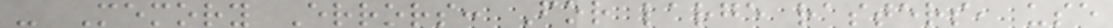- Memory Errors: For large rasters, use
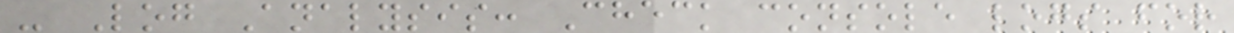- Log Analysis: Check console logs for
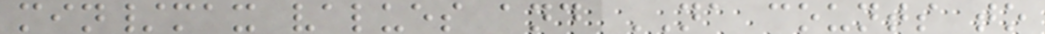min/max values and NA counts to
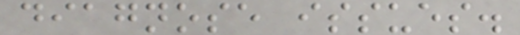diagnose issues.
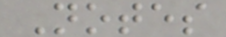Notes
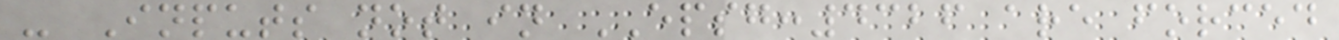- Inputs not in EPSG:4326 are forced
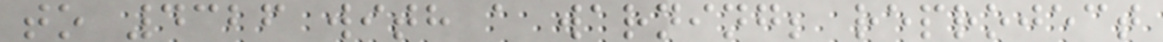to 4326 with a warning; reproject
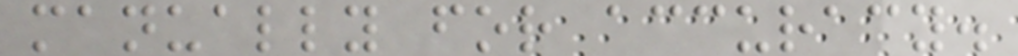manually for accuracy.
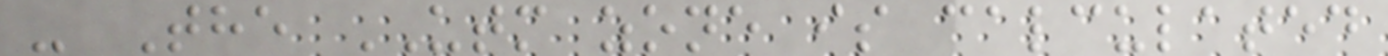- The UTM zone is calculated
